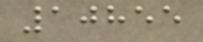10855
